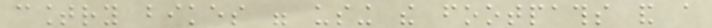country bikes were using the footpaths and a
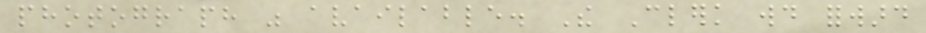photograph was available. The Clerk would forward
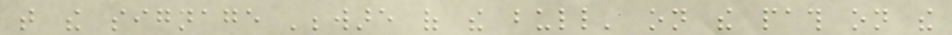that the signage 'beware of the bull' on the path on the
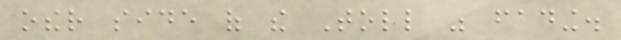other side of the Toll was fading.
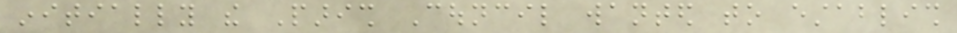initially the Parish Council wanted to establish
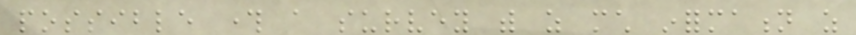possible through a survey with as much information as
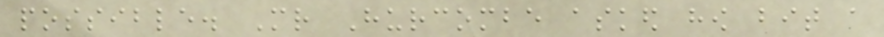possible. Mr Hurcombe asked how bit a
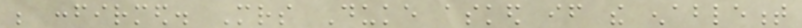be confirmed. Mrs Duke asked if the enablement
